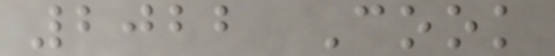2022 Cook
